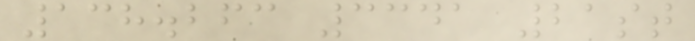138.263 3341 21st
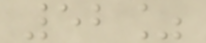52%
